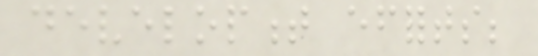development efforts;
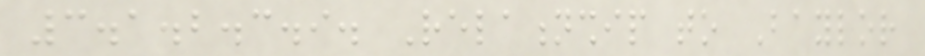3.1.2.3.9. Relationship to Baylor
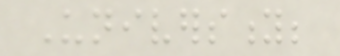University;
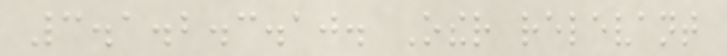3.1.2.3.10. Other relevant
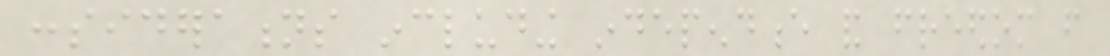considerations including independence and freedom from
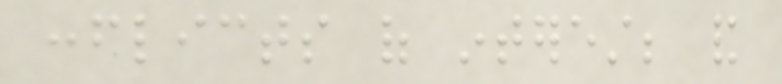conflicts of interest; and
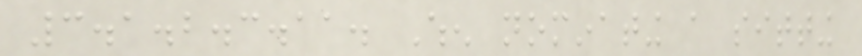3.1.2.3.11. When nominating a sitting
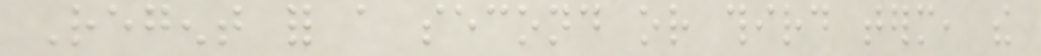Regent for a second or third term, the
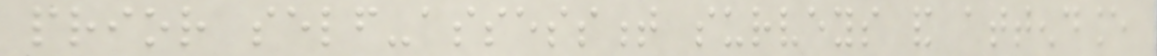prior self-assessment surveys and attendance
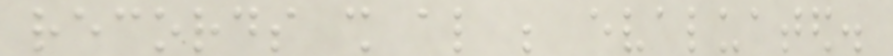records shall also be evaluated.
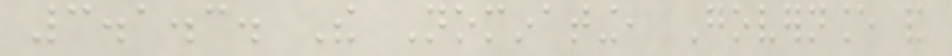3.1.3. The Nominating, Governance and
